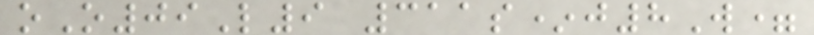oO09L9 311s*j8W=
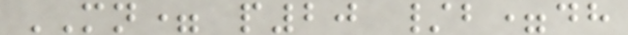MN= p20 /b=dh
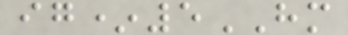ig*5HM
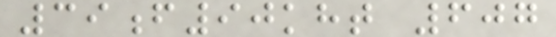39f90kht 607
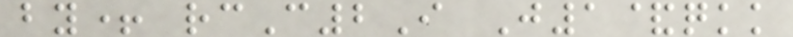by+ rcC2I J1&qkk
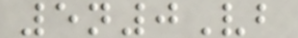5n0Vb
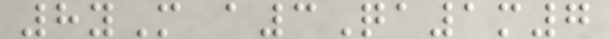8yM a3Qa1m7
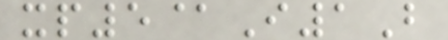xp5@I1B
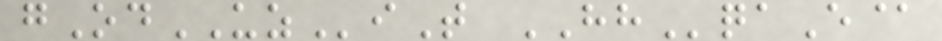gOdUZiT HHqaE@
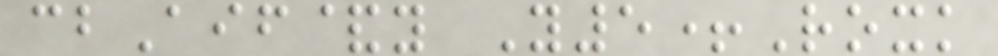cbAif&y Y5+Roxk
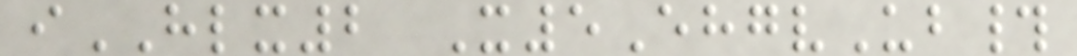iHLX2 X5EhgvUb#
